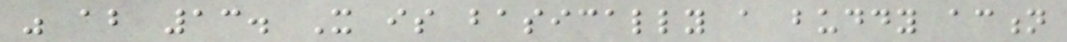was about 13. It is basically a buddy action
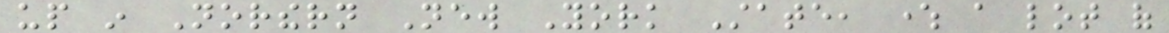up in Northern New York State, where a lot of
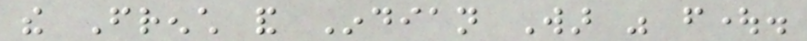the French and Indian War was fought.
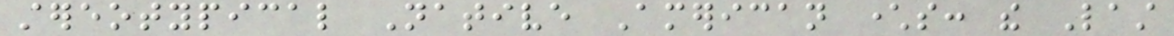stereotypical Native American characters: the Last
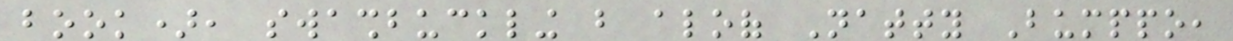book), swashbuckling but aloof Natty Bumppo,
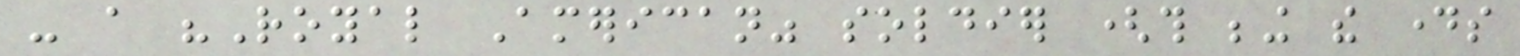- a "Royal American" soldier (this being the days
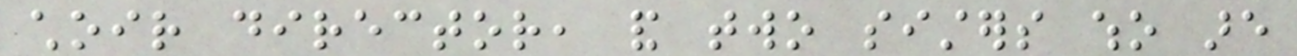choir director, and two sisters who are
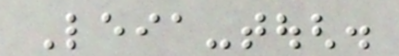Leia-tough.
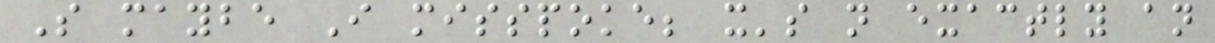So maybe I misspoke; it's not exactly an
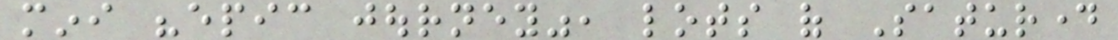mini "epic journey", lots of Saturday
